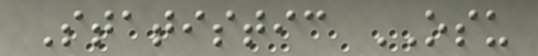Statistic OSU
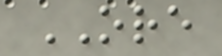ORE
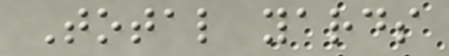Total yards
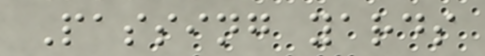Passing yards
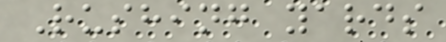Rushing yards
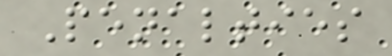Penalties
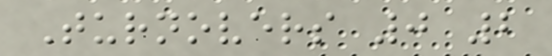Turnovers 0 2
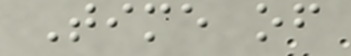Time of
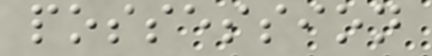possession
